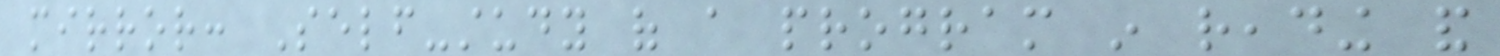mirror: Self-study of a program in reading and
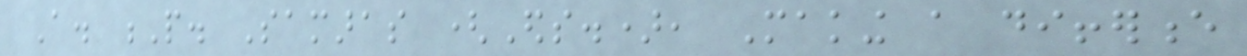A. P. Samaras (Eds.), Making a difference
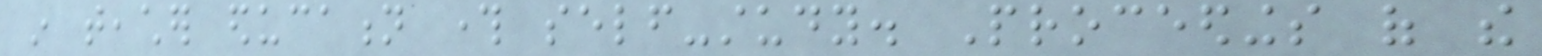in teacher education through self-study. Proceedings of the
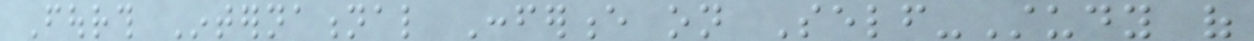Fourth International Conference on Self-Study of
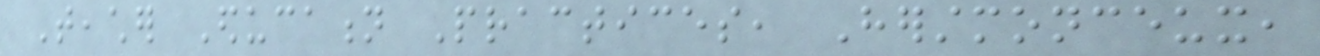Teacher Education Practices, Herstmonceux,
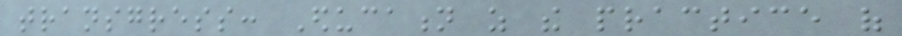transgress: Education as the practice of
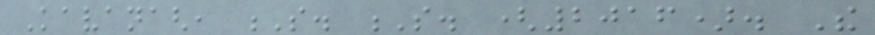Kavanagh, S. S. (2016). The
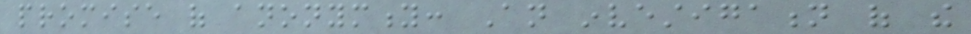promise of anonymity: An investigation of the
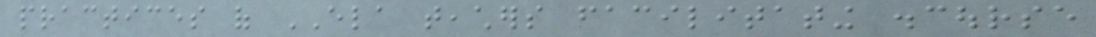practices of ELA teachers facilitating discourse
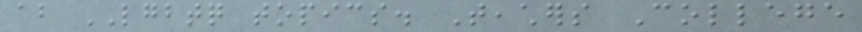about LGBTQ topics. Teachers College
